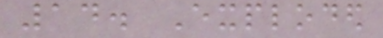14. Exploded
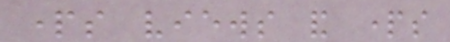parts views and parts
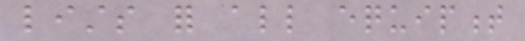lists for all equipment
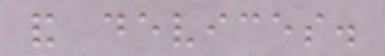and devices.
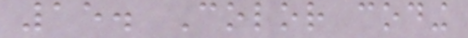15. Color coding
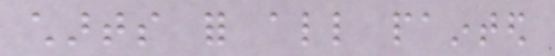charts for all painted
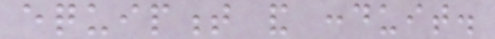equipment and conduit.
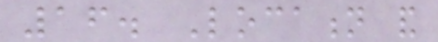16. Location and
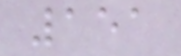151
